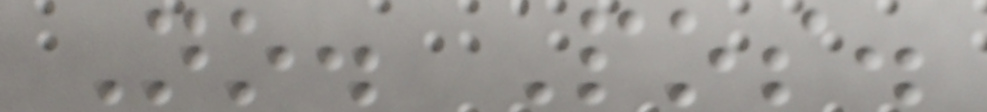No. Pos.
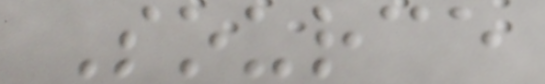Source
